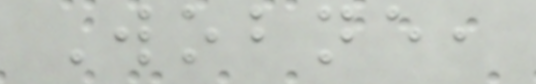Wobne,
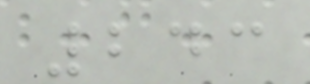243
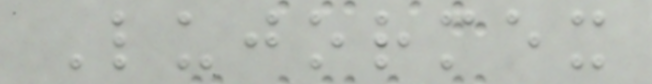Lujormex
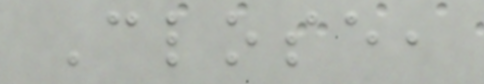Close,
